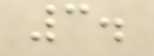3.
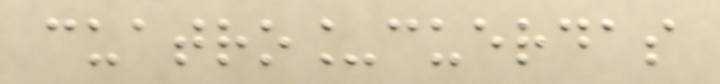cuatro_cuerdas
